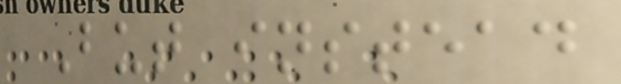But instead
